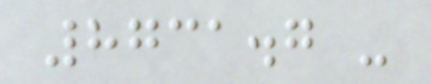8731.7 -
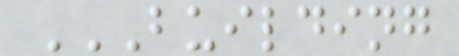BUILDING
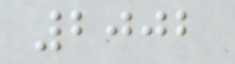2002
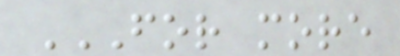FOR MORE
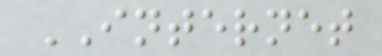INTERNET
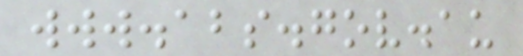www.abs.gov.au
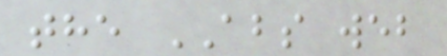the ABS web
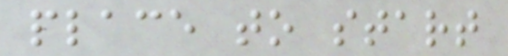place to start
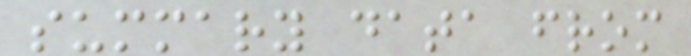summary data from
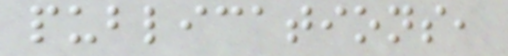publications,
